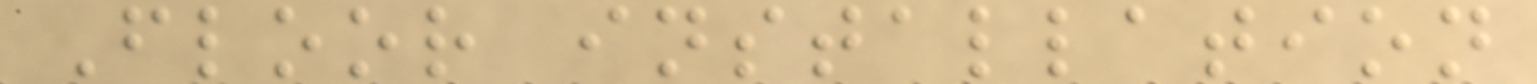Floor installation
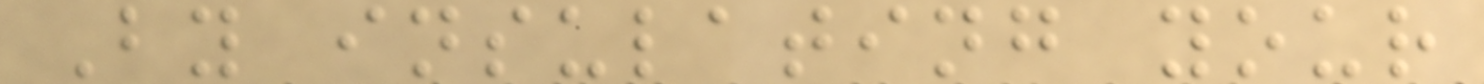By insulating your
